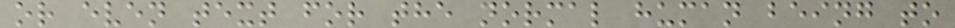or even text for the normal human being to
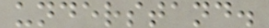understand.
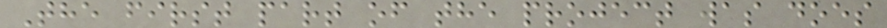The first part of the project was does
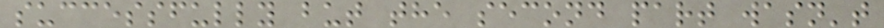successfully but the second part wasn't
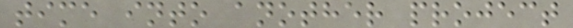time into another project
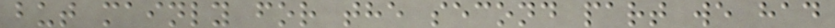but mainly for the second part we had
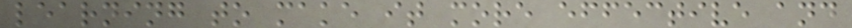learning to make it more effective and
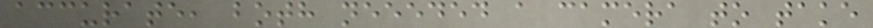accurate, both neeeded a camera to take
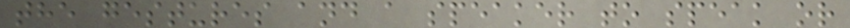the gestures and a speaker to speak or
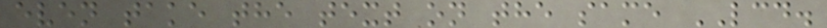even take the text on the same LCD.
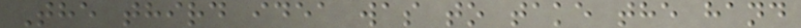The third idea was to take the hand
